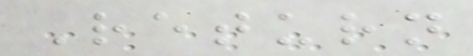Return
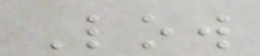Low
